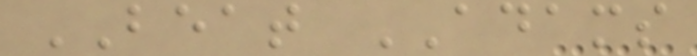BEAT ADAMS
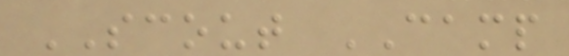SCOUT CAMP
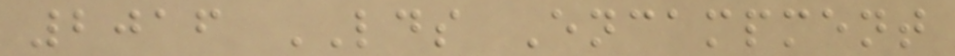2016 LDS Encampment
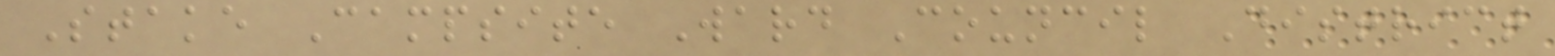Stake Campsite Ward Council District
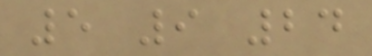5 9 24
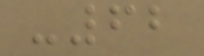-62
